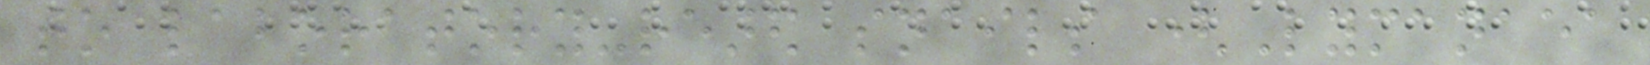to laboratory-reared snails (Lymanaea
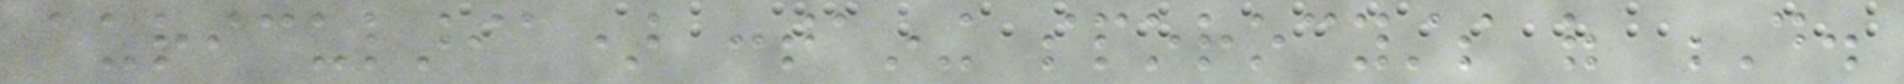auricularia) containing sporocysts of D.
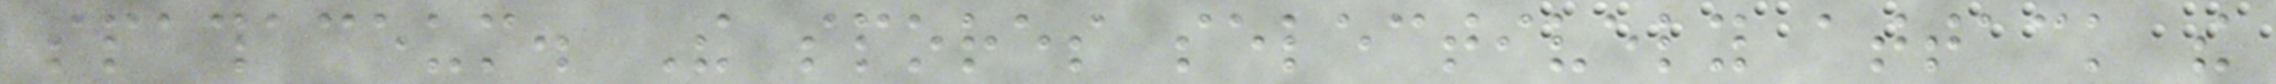spathaceum. The spores selectively attack the
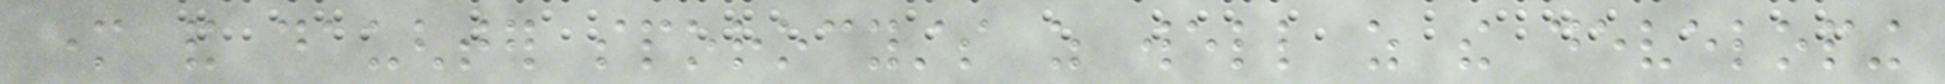mother and daughter sporocysts as well as the developing
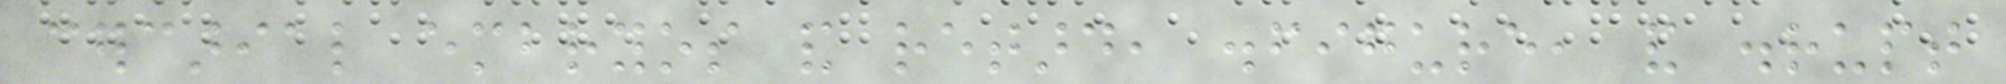cercarial embryos and retard, disfigure, and disrupt
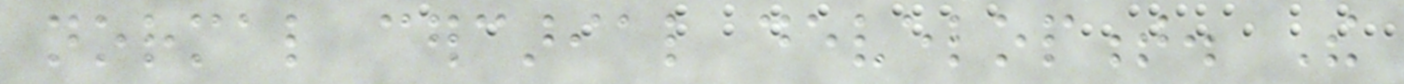normal cercarial development. The
